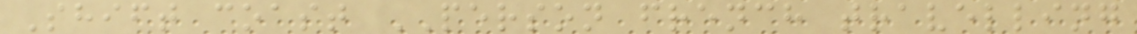Shift coast PERSON french travelling
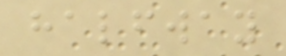halfway
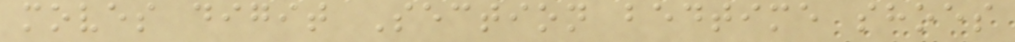moves digit Section bedtime shoes
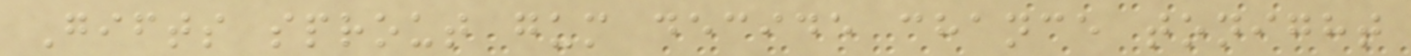Gifts sprout gum decide chance tonight
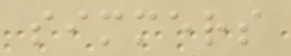simmers
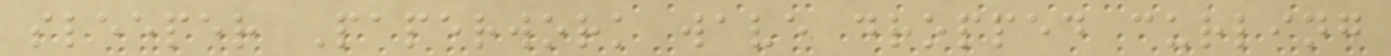sleeper Paperwork wave dropped curling
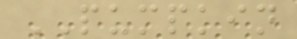PUMPKIN
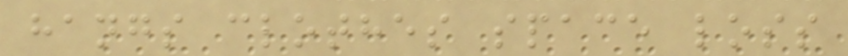hangs clothes space loss
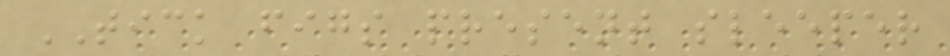TICK figs present sleeper
